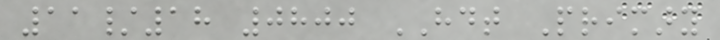11/18 0800 HDT Primary
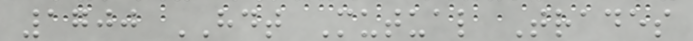1700 HDT Mutual Trades
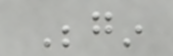Begin
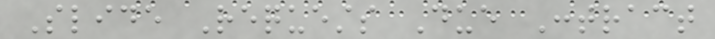Slide Requests Due Contract
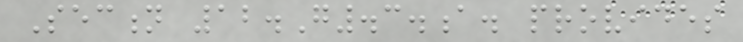Section 12.G.3.a. provides
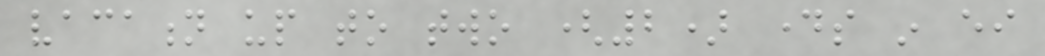vacation up to two (2) days in either
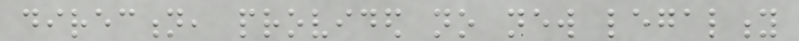direction, provided no new legality
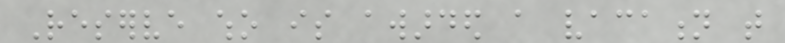Reserve who is awarded a vacation that
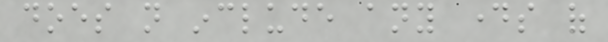does not include any days of
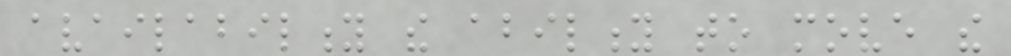availability the ability to move the
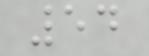54
